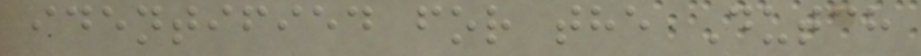identified for the Dutch
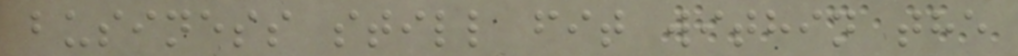business still fit within the
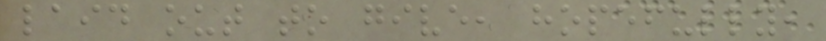laid out to give, hopefully,
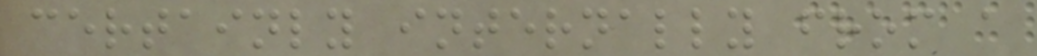certainly internally from a
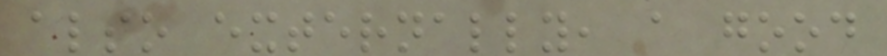also externally, a good
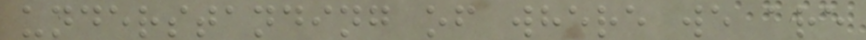understanding of where we are
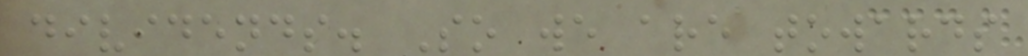dividends. So we are towards
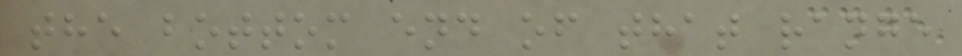the bottom end of that range
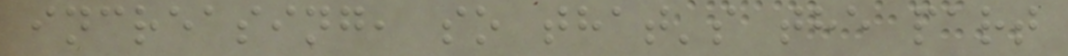increasing, so that's the part
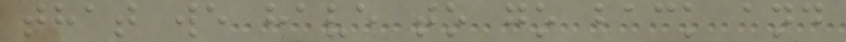that we have to go back and
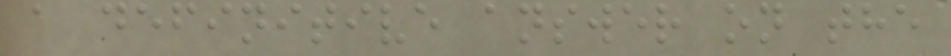a definitive answer on the
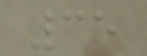35
